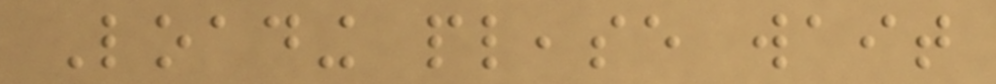Loading please wait
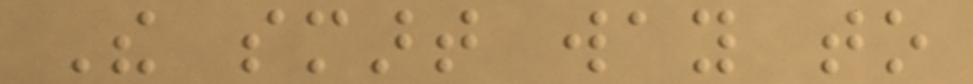The smart way to
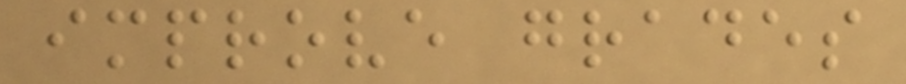improve grades
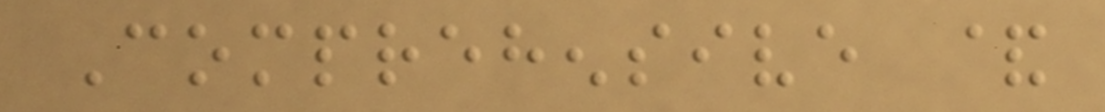Comprehensive &
